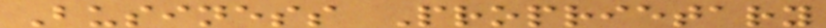Business Proprietary
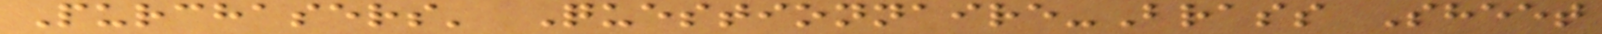Purchasers' Questionnaire-Brass Sheet
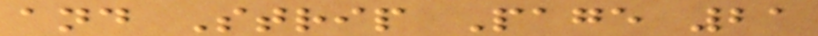and Strip Page 21
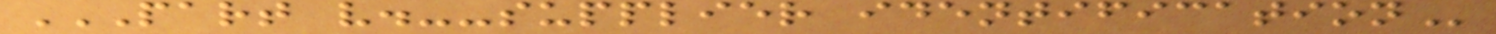PART V.--SUPPLIER IDENTIFICATION
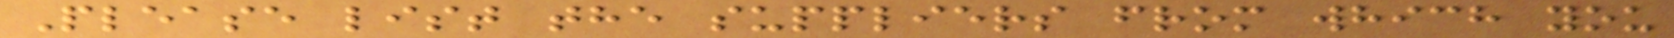Please list the suppliers from which you
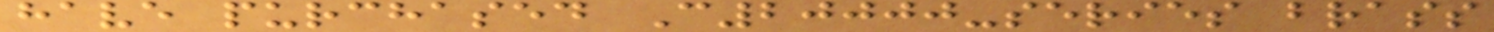have purchased C20000-series brass
